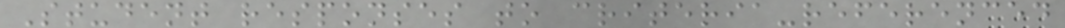Student responses to criteria-referenced
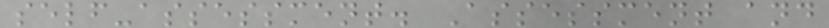self-assessment. Assessment and
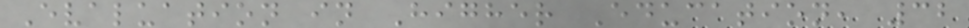Evaluation in Higher Education, 32
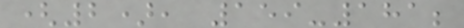(2), 159-181;
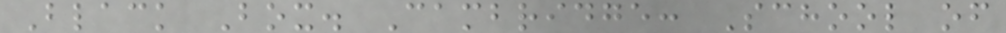Black Box. Cambridge: School of
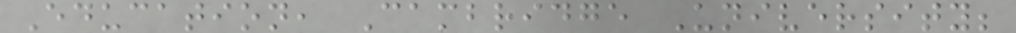Education, Cambridge University;
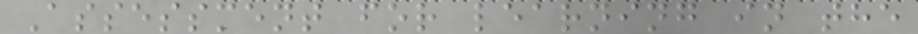Assessment for learning in the
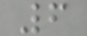6
